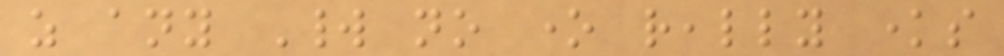as any World no one really knows
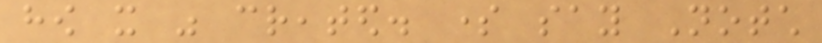how it was created. some say Notch
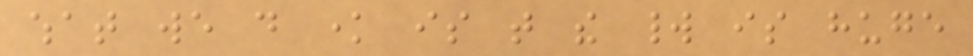what we do know is that the world is huge
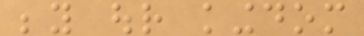beyond our kingdom
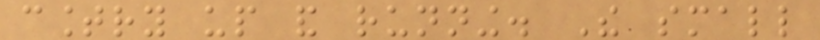country up and running. The small
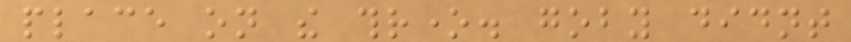place on the throne. goby didnt
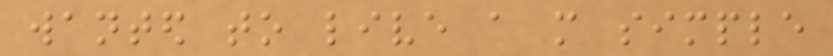wanted to live a more simple
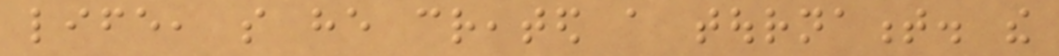life, so he created a tournament. the
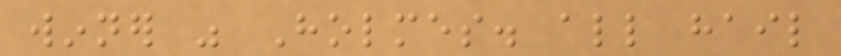winner was Holmes. all hail
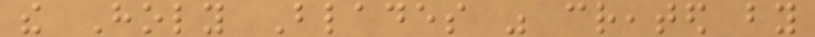the Holy Blades was created by
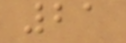21
